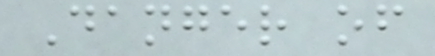Danger of
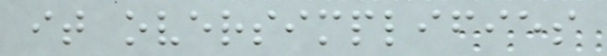it oversimplifies
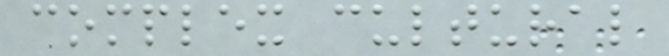complex cultural
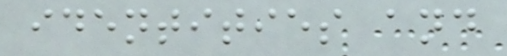identities and
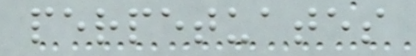perpetuates
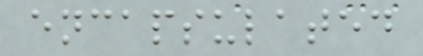encapsulated
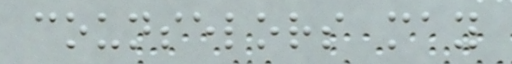counselors may
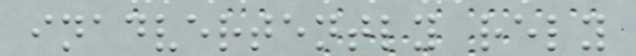inadvertently rely
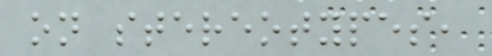on stereotypes,
